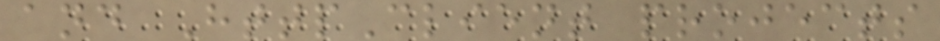and HttpClient projects
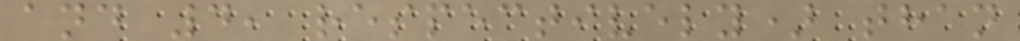and 4, respectively) than
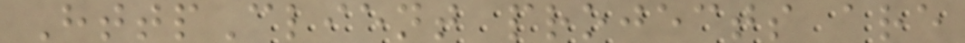HttpClient projects are
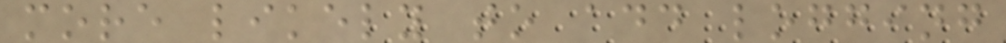more likely to add logging
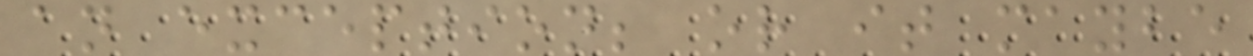an exception; or it maybe
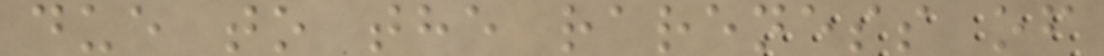due to the rareness of
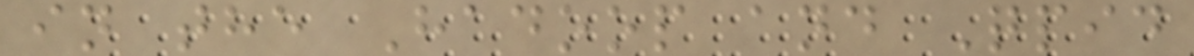in the Hadoop and Qpid
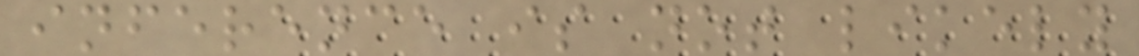inference is not likely
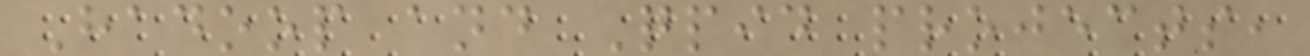Hadoop and Qpid projects,
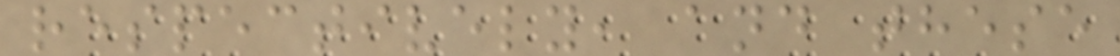respectively, and these
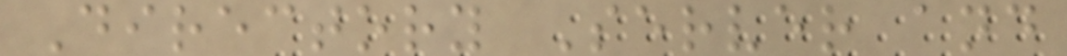Directory Server and
